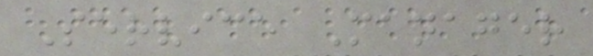Service Manager
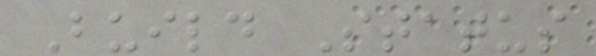Build Status
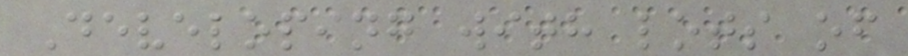Developing with lots of
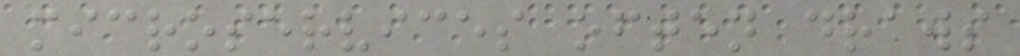microservices often draws
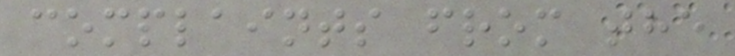complaints from the
